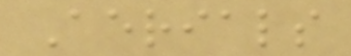Aerials
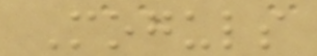Moguls
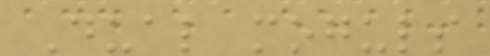Dual moguls
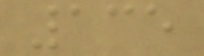135
